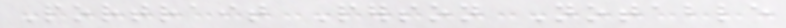Portrait Person Notable
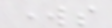works
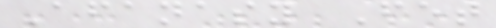Afanasy Fet
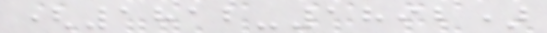(1812-1892)
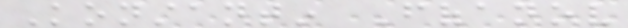Konstantin Fofanov
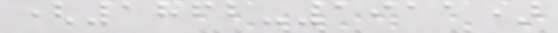(1862-1911)
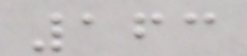163
